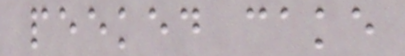peeked cake
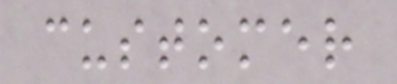customer
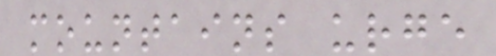mountains urge
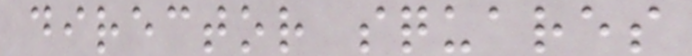director squares
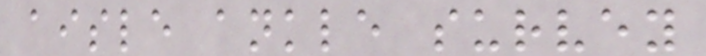aisle ankle survey
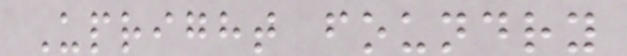Upright foundry
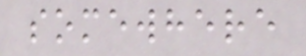somewhere
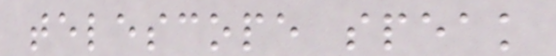telescope speak
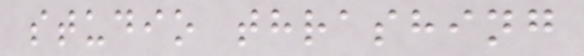studio thrashing
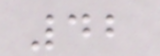42
